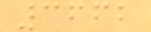3662
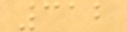312
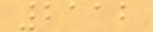2112
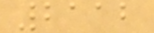2112
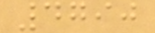4790
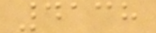4138
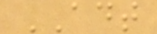ADT
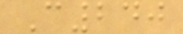C240
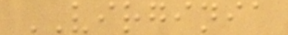VIRGINIA
